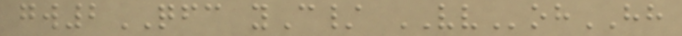gw2QFC yC/ VVohHH
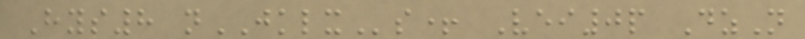Hys8 nJKLXs+ Vei0p DzN
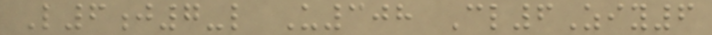L6j7-l U308 Cl6Ziy6
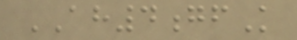AH4gfK
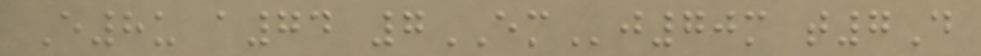E8u a74 7EMj70m t7D
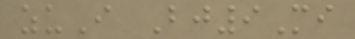zuI Bj9Mi
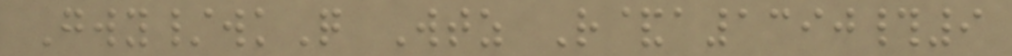Gwy/wkQ Wtz R&a1390#9
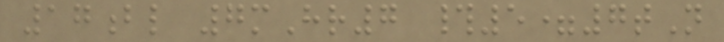17bl 7mHr7 #5=7tN
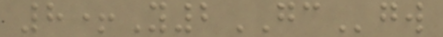8+Y2GCgw
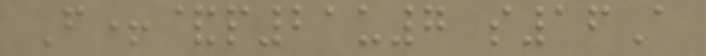F+&p21u7 s16A
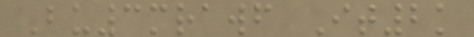Bu3mrawf It2k
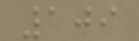109
